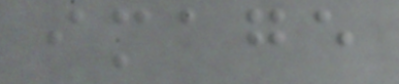image
